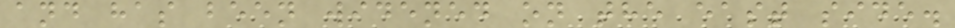and has been widened on the east side.
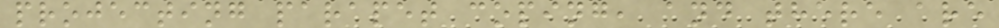projecting parapet coping, and there are
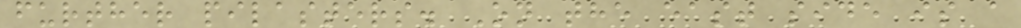further pilasters. On the east side is a
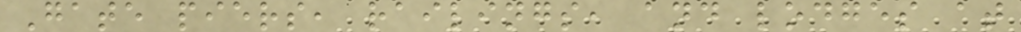Gate piers, railings, and lodges at
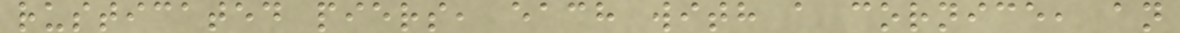rusticated piers, each with a cornice, an
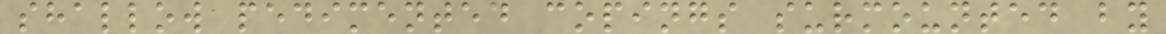shallow pedimented copings surmounted by
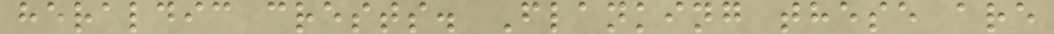heraldic crests. Flanking these are
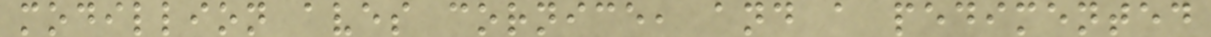modillion aves cornice, and a pedimented
